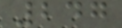247
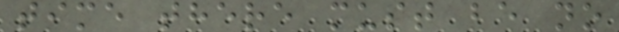time there must be no
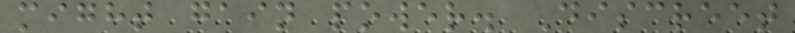might gain power. Discreet
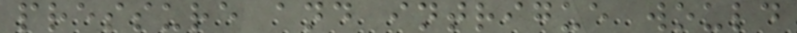pressure and intrigue would
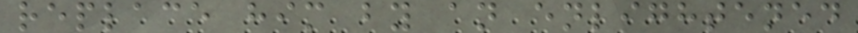replace him by an enlightened
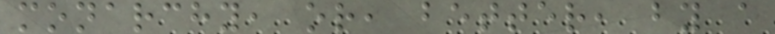monarchy, or, better, by a
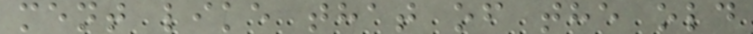ment like that of the old
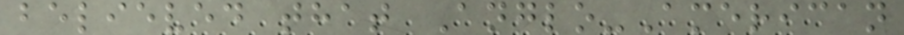believed that Anglo-American
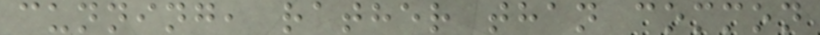cunning, rather than common
